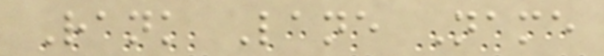Rank Lane Name
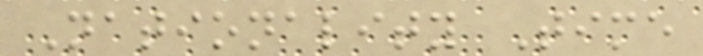Nationality Time
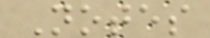Notes
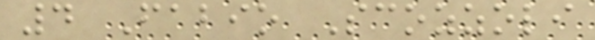4 Fabio Scozzoli
